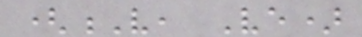(V, Ve)
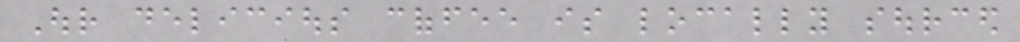Our delicious coffee is locally sourced
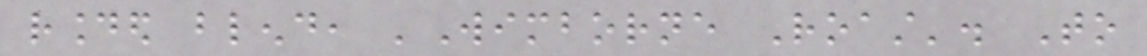rounded blend, 'Wimborne Roast'. To
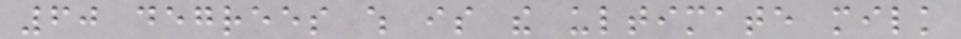60 degrees which is the ultimate milk
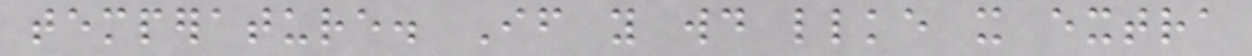temperature. If you would llke it extra
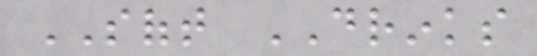SOFT DRINKS
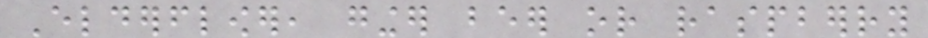Elderflower, ginger beer or raspberry
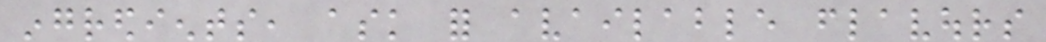ingredients, ask for available flavours
